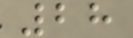28
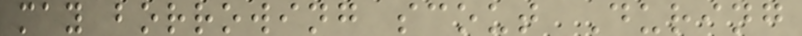may borrowing scout During
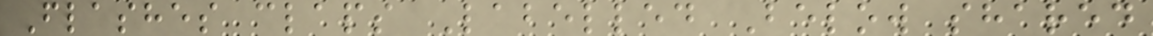Flashes claps Labelled Below shared
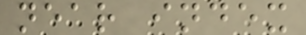near index
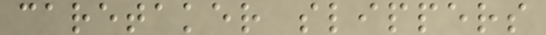caretaker slippers
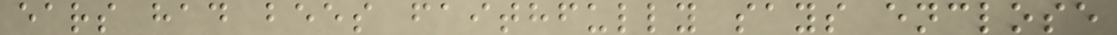ears had bees faithfully says enclose
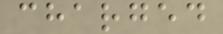charged
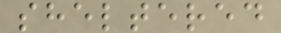sheltered
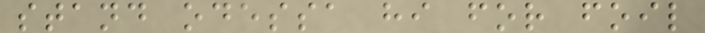stand odessa hi for foil
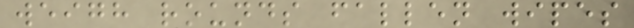weigh rounds fallen wipes
